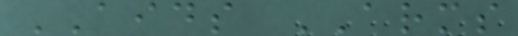AIDS ARMS
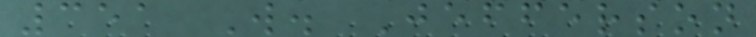351 W. Jefferson
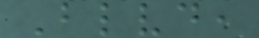Blvd,
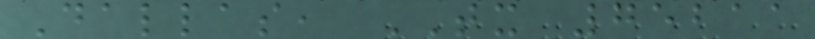Dallas, TX 75211
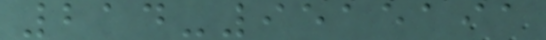214-9515191
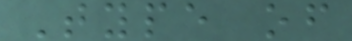Type of
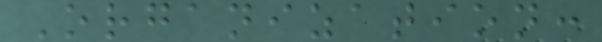Organization:
